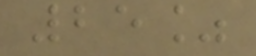25%
